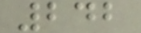242
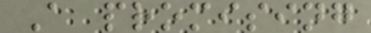A promising
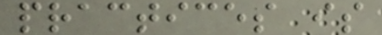practices is
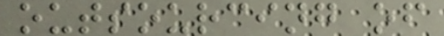outsourcing of
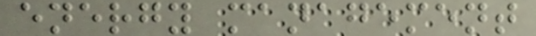energy management
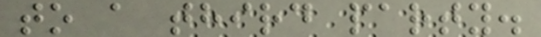to a third party.
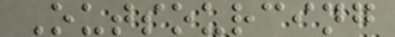Outsourcing
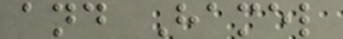and Hamel
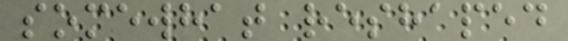somewhat reshaped
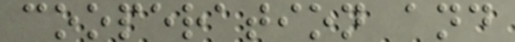cooperation and
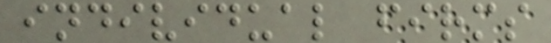individual firms
